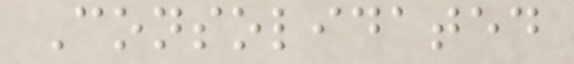Consolidated
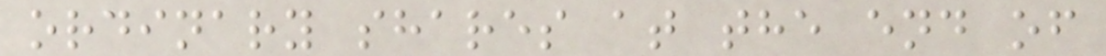ordinary shares at the end of
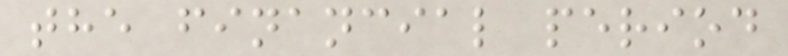the financial period
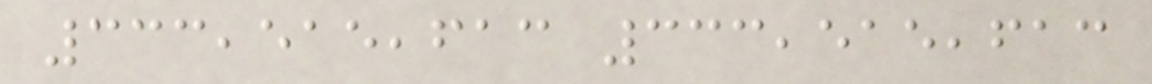333,515,613 333,515,613
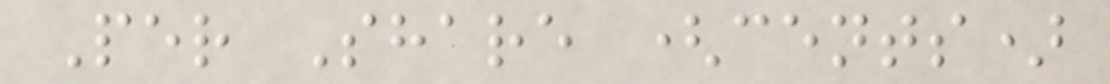Per Share (cents)
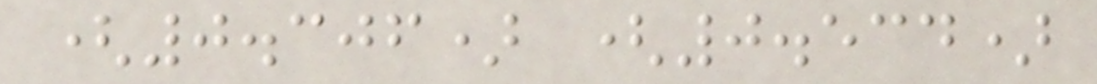(0.306) (0.534)
